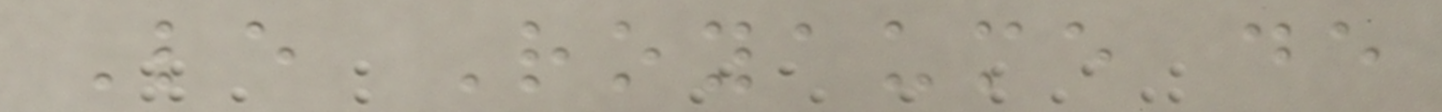Le Royaume de
